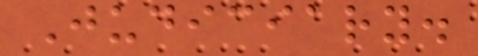Judiciary.
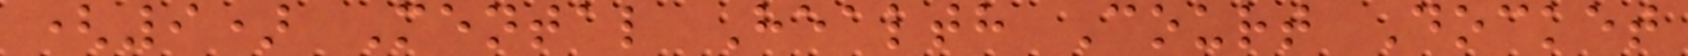(9) Mental Health Court Docket
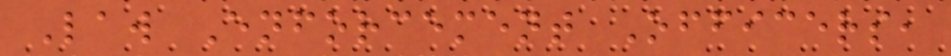Law Enforcement Officers,
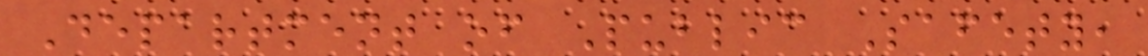Department of Public Safety,
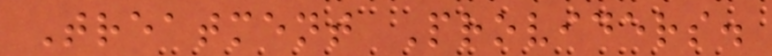Treatment Providers.
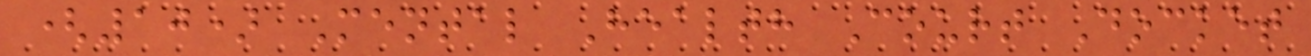(10) Mental Health Court Docket
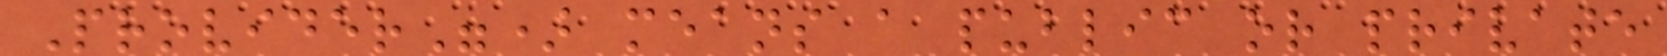Provider") means a public or private
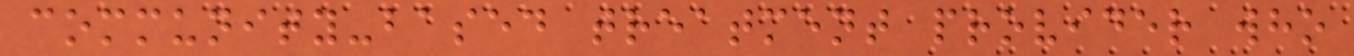community-based treatment provider who
